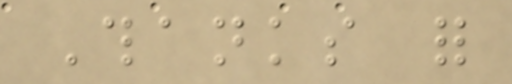Thanks for
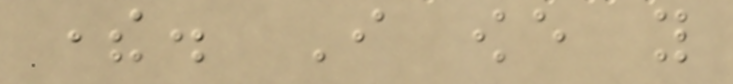there. I owe you
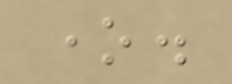one.
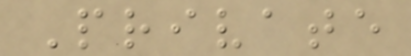Private
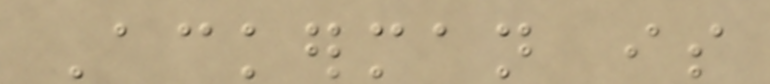Ackerman is
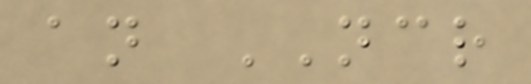an NCR
